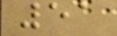51
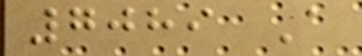7089 A
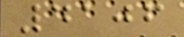4106
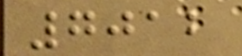7012
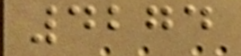4274
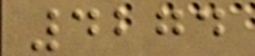4274
